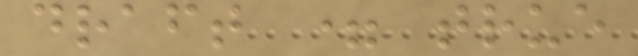draft = true
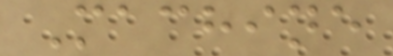Machine
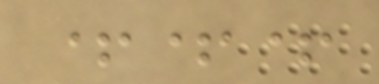+++
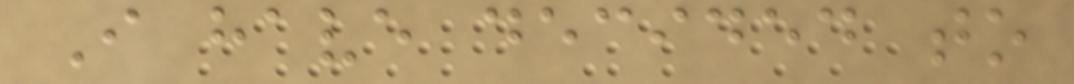I have decided to
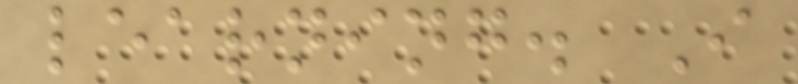learning. I
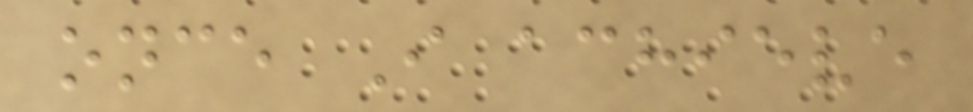once I achieve
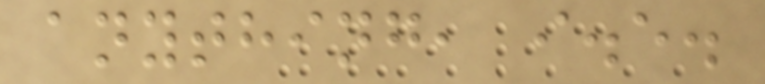anything, i.e.
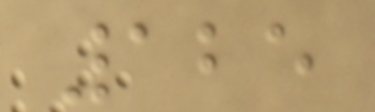125
